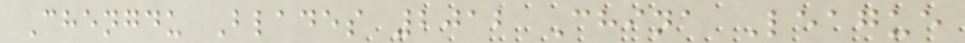Chengdu Blades 2012 China League
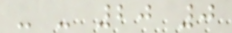- - 20 0
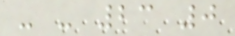- - 23 0
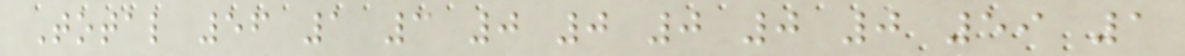Total 56 1 3 0 0 0 0 0 59 1
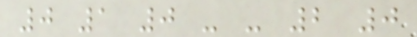0 1 0 - - 2 0
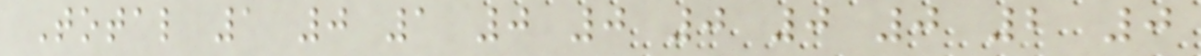Total 1 0 1 0 0 0 0 0 2 0
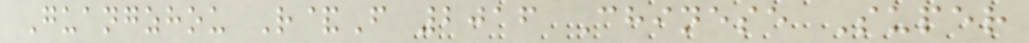Guangzhou R&F 2016 Chinese Super
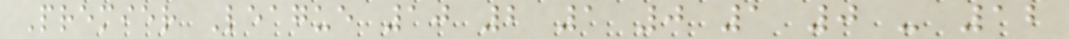Premier League 10 2 1 0 1 0 - 12
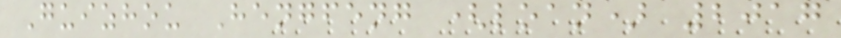Guizhou Hengfeng (loan) 2017
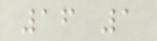16 1
